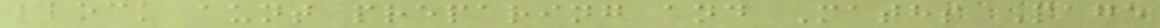block aunt preparing and Maths Page
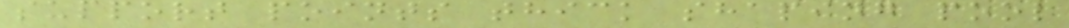support points thick shaping pool
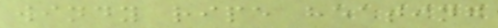windy ripe heating
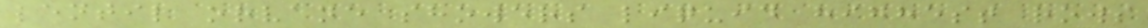lentil orvane showers liquid highest rows
